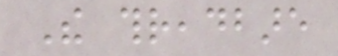The threadbare
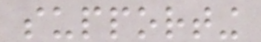supporting
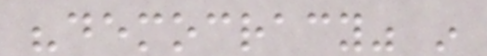"democracy" in
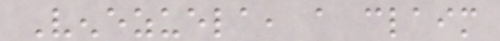Venezuela, a claim
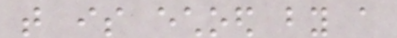that is echoed by a
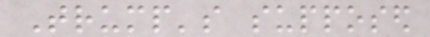Trump's supposed
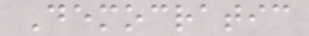Democratic
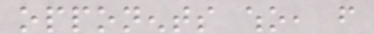opponents who, from
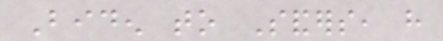Biden to Sanders, have
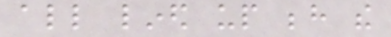all lined up behind the
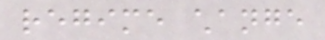regime change
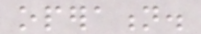operation.
